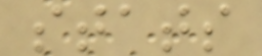stats
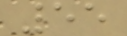55
